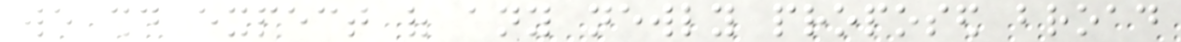we should expect of any newly proposed broad
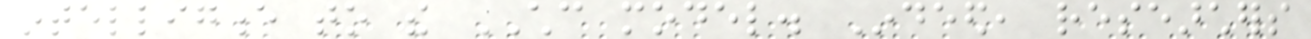intelligence to the CHC model. Indeed, researchers
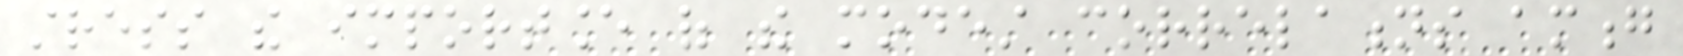stress the importance of the modest correlations among
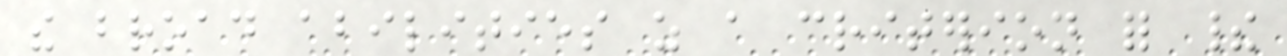the broad abilities as a criterion for their
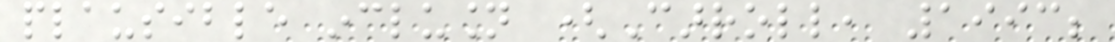plausible inclusion (Carroll, 1993;
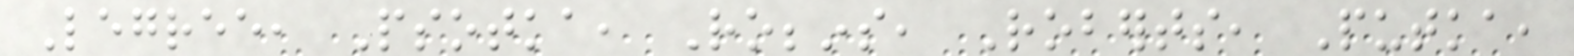Legree, Psotka, Robbins, Roberts, Putka,
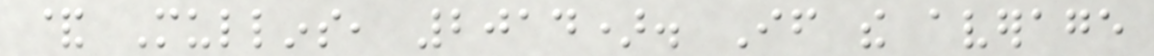& Mullins, 2014). If the average
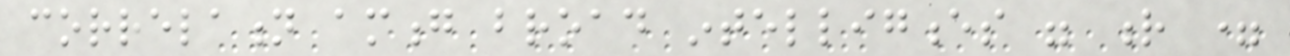correlation among broad intelligences were r =
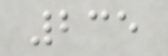235
